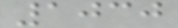1030
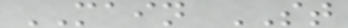MAIN ST
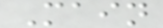Main
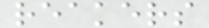reakers
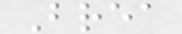Brea
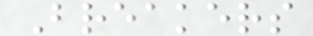Breakers
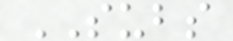SUBS
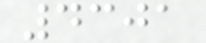4301
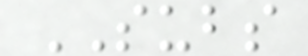SUBS
